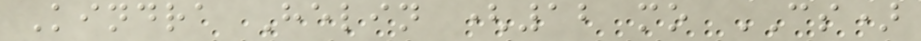Kindra Helin (12 mo CS)
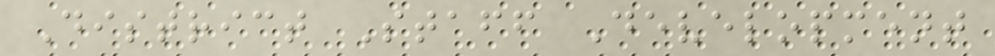District Staff Development
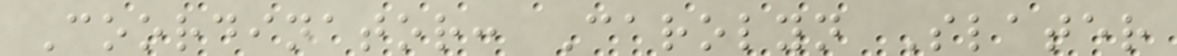Coordinator: Carolyn Slater
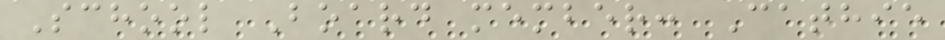School Board member: Cathie
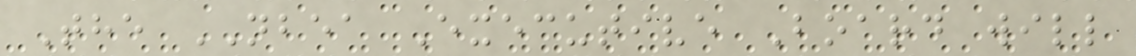The NBEA Executive Board will
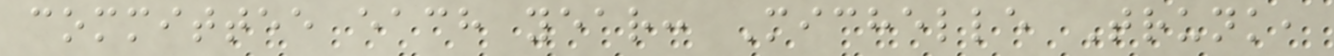committee each year: Michelle Trunk,
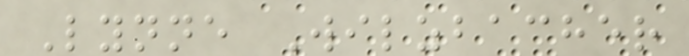Lynne Wilzbacher
